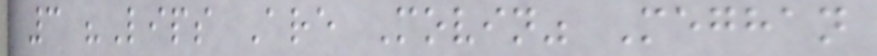3 "Lips Are Movin" Meghan
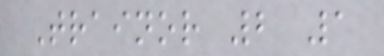Trainor 2 1
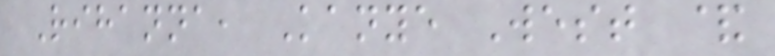Rihanna, Kanye West &
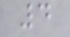4
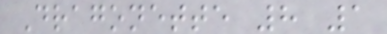Dragonette 8 1
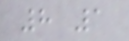8 1
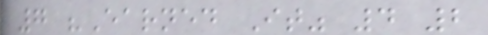7 "Earned It" 4 2
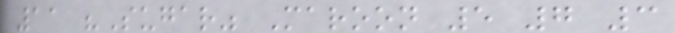11 "Sugar" Maroon 5 7 3
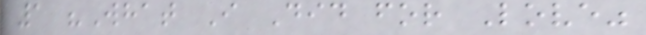1 "What I Did for Love"
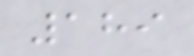189
